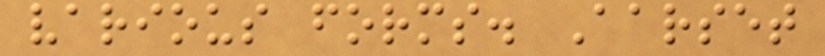various forms. Aarset
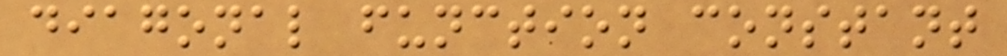diagonal function constant
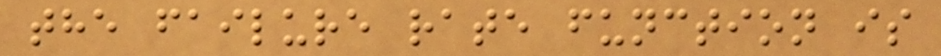the failure rate function is
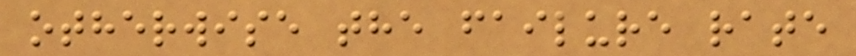otherwise the failure rate
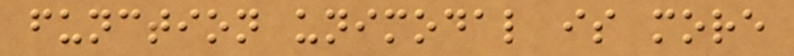function unimodal is more
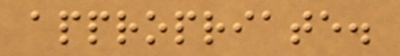appropriate.
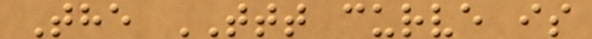The TTT curve is
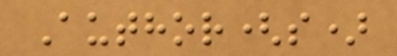Author(s)
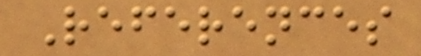References
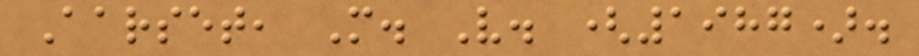Aarset, M. V. (1987).
